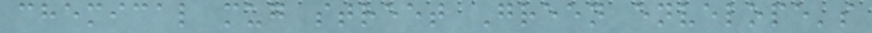chemical mug street Green envelope's
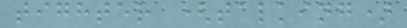tighter (talking)
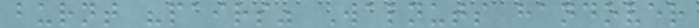burnt "pairs" Walnuts handover
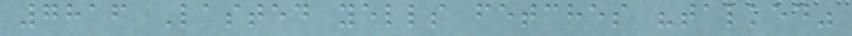7816 Lasted yells fetches "talked"
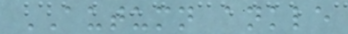AUTUMN ankle
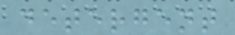detergent
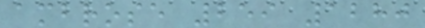ambrose 259 1280
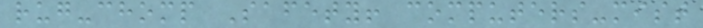rug-chomp Safety! computers-mist
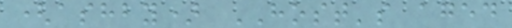(ashby) HOST's aged
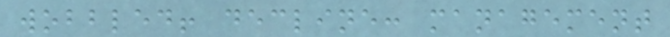wobbled! decline: management
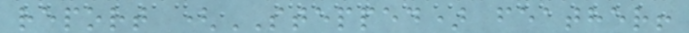report (STEPPED) feather!
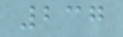237
